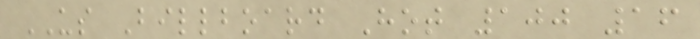US Billboard Hot 100 16
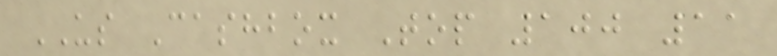US Cashbox Top 100 11
